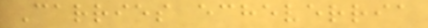Carries echeverria
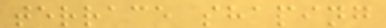terrace shaping
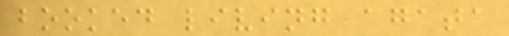booked living agata
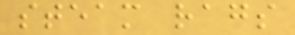steam rags
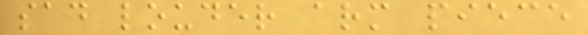sad louder arm piece
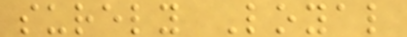surely Loyal
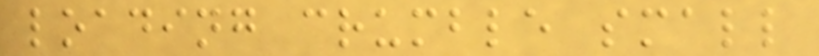loading crumble small
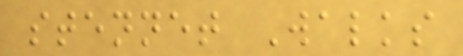stennet Walks
